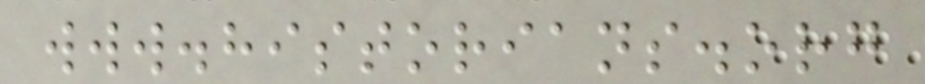www.historians.org
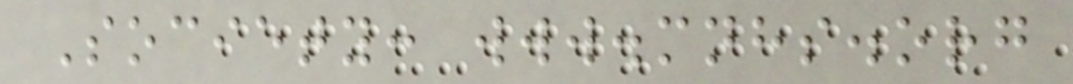Society: www.mnhs.org
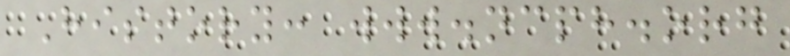History: www.ncph.org
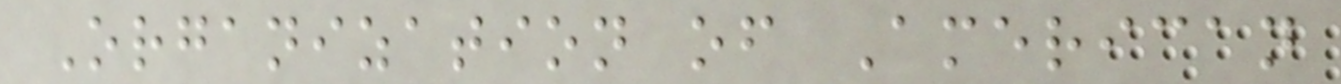Organization of American
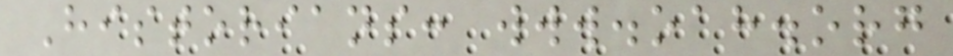Historians: www.oah.org
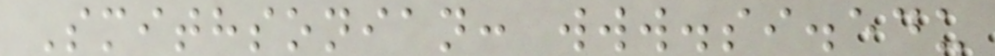Smithsonian: www.si.edu
